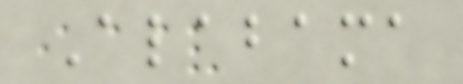Alabama
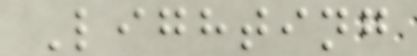Lighting
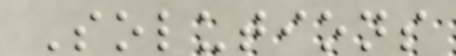Solutions
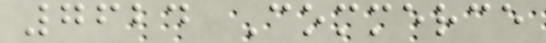7624 Commerce
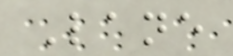Lane
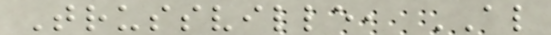Trussville, AL
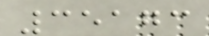35173
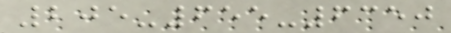205-655-6350
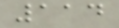114
